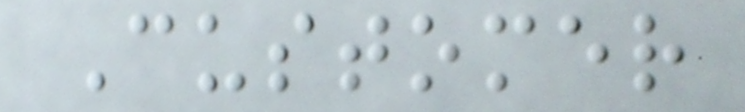Customer
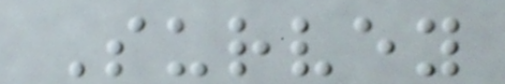Survey
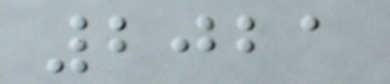2021
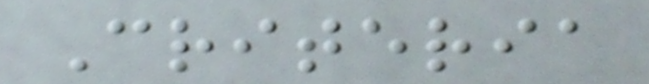Criteria
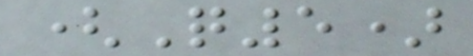(Q5)
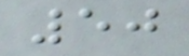50
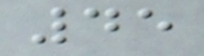45
